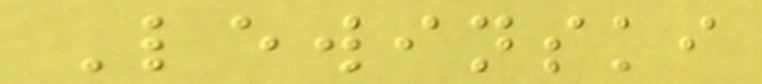Lewinski
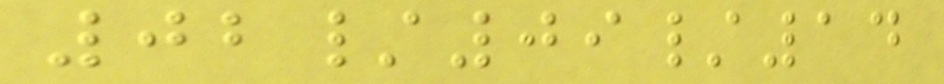02/09/14
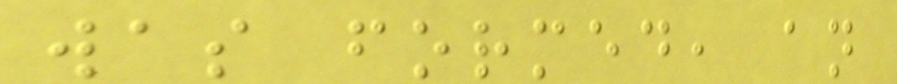was formed, an
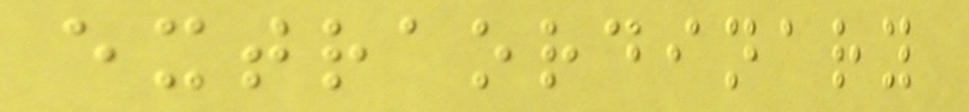extraordinary
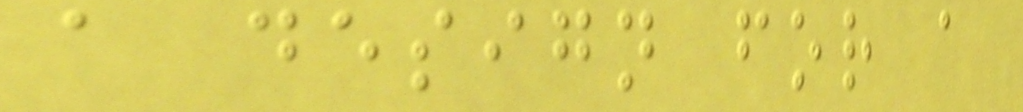a design for a
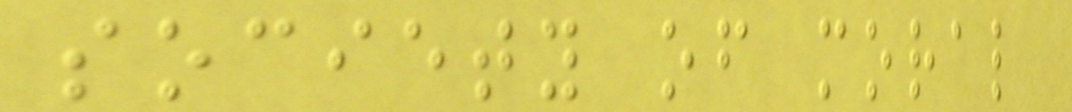society of moral
